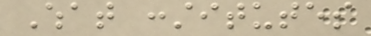What constitutes
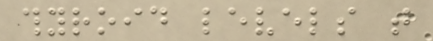thyroid levels that
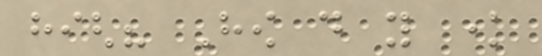high? How do you know
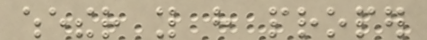whether you have proper
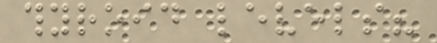thyroid levels?
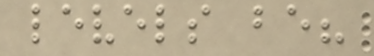levels be?
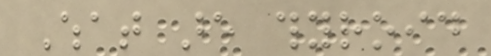What are thyroid
